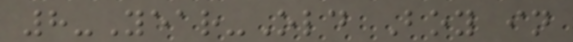8-Year-Old Boy in
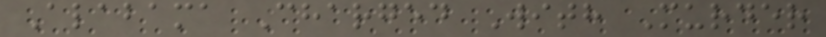Alabama Charged With Murder
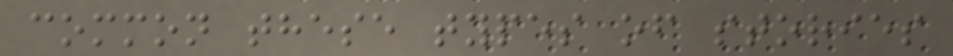common these types of stories
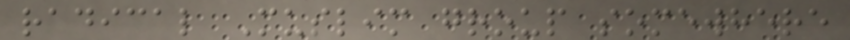radical Muslim group somewhere
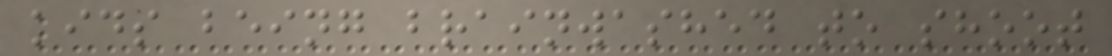kids being brainwashed to shoot
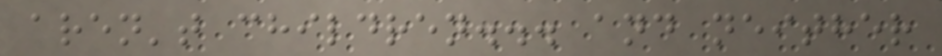aren't children... and neither
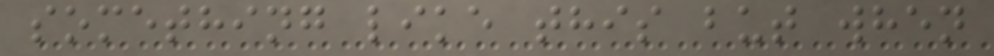something like this but when
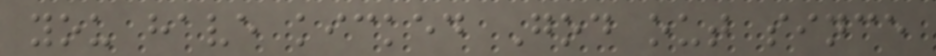you have kicked God out since
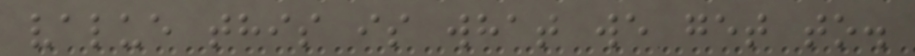value this is what we get to.
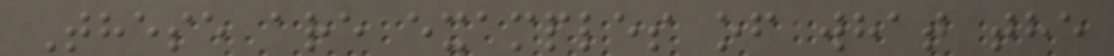These are examples of what the
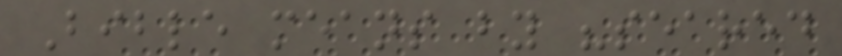Bible means by "seared
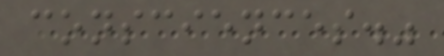consciences."
